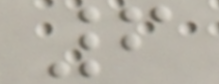6
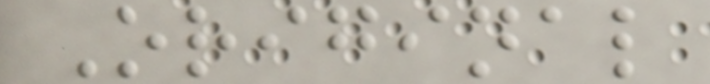Original
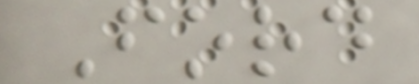Ford
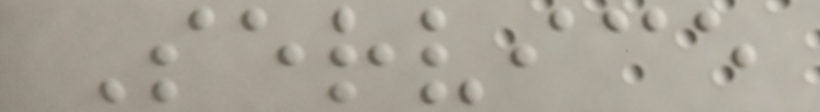Service
